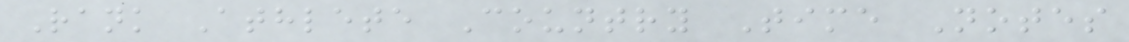Rank Athlete Country Time Notes
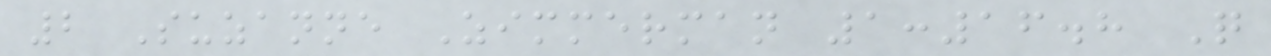2 Suzanne Zimmerman 1:16.8 Q
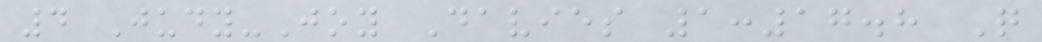4 Judy-Joy Davies 1:17.8 Q
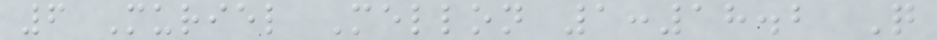6 Muriel Mellon 1:18.2 Q
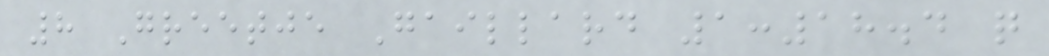8 Greetje Gaillard 1:18.4 q
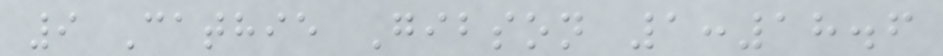9 Cathie Gibson 1:18.6
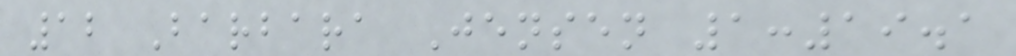12 Barbara Jensen 1:19.1
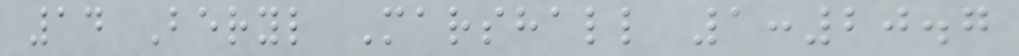14 Beryl Marshall 1:20.7
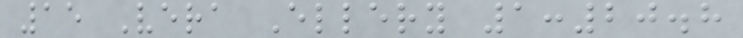15 Vera Ellery 1:20.8
